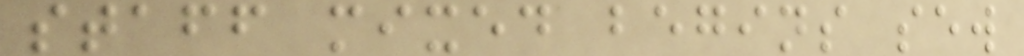staff mixed begins sew
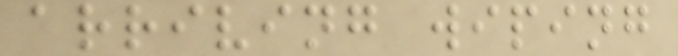arriving wiping
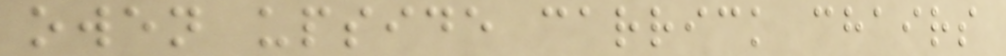owen upside carrick chairs
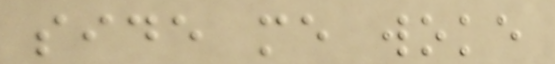side me woke
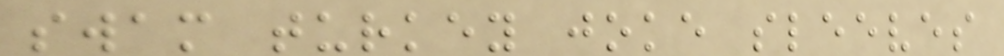swam turkey joke sleeves
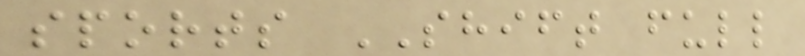sports SHIFT full
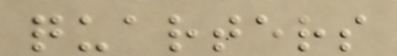quarters
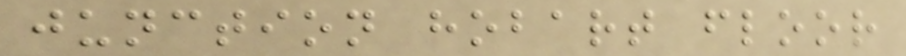junction hobart floor
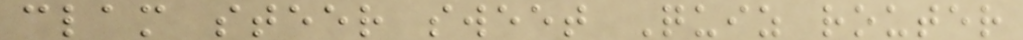clam steer sweet Quiz router
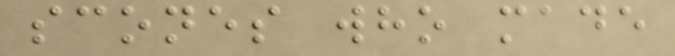scones who made
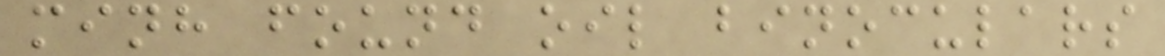minh found oil binoculars
